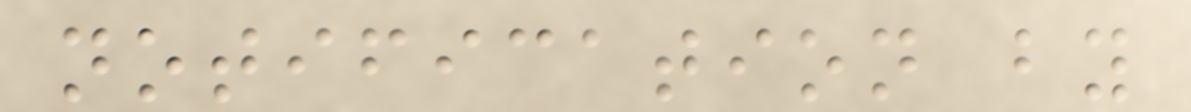notification by
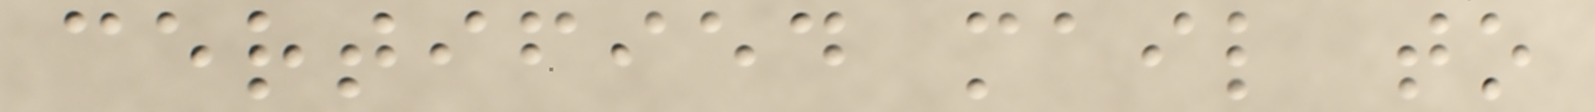certified mail to
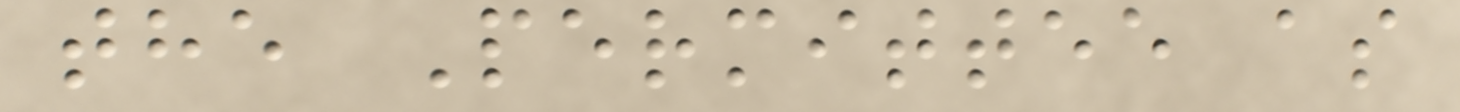the Permittee as
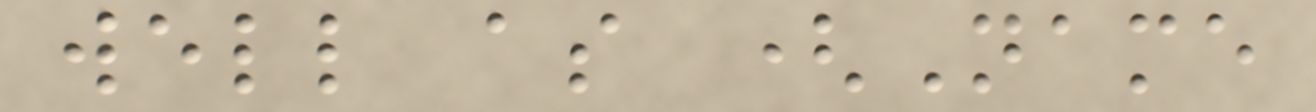well as (Name
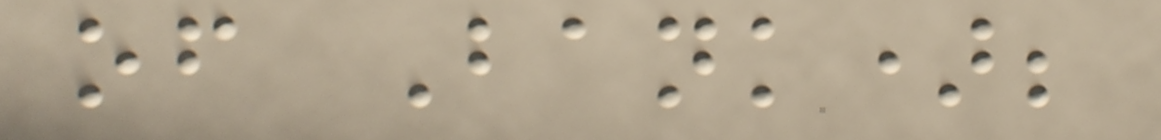of Bank);
